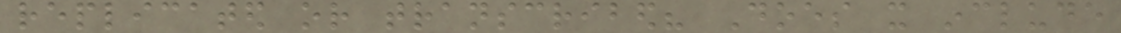replicated or transcribed? Does it include
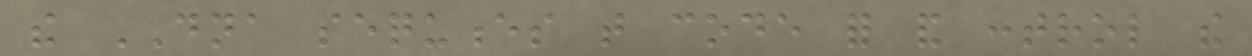the DNA sequences that code for and control the
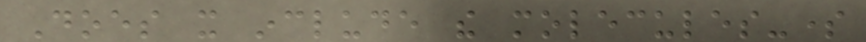Does it include the molecules-some
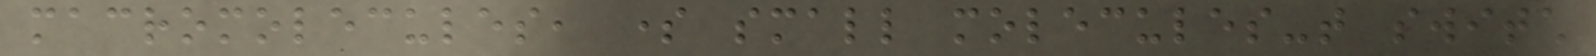macromolecules, some small molecules-that switch
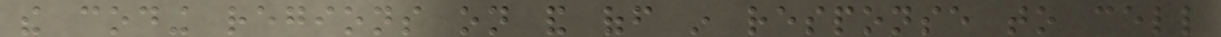the coding regions on and off in response to cell
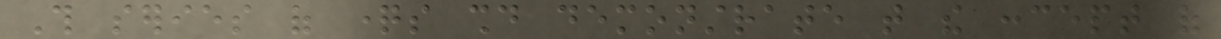This series of questions should demonstrate that the concept of
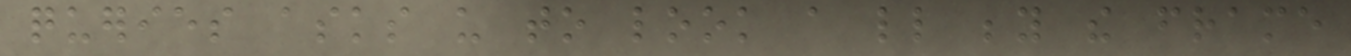queries asks us to look a little beyond the frame
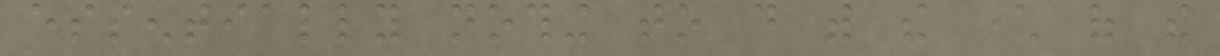essentially nothing to do with the character of the
